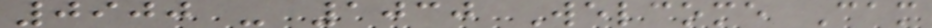0900 - 1030 Welcome Cam
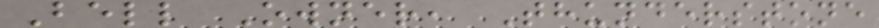Bell Owner, Thunderstone
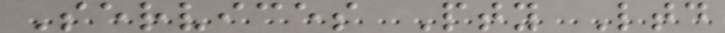Services Pty Ltd
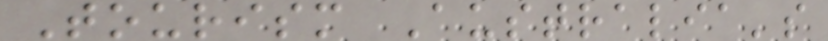Tourism Australia's
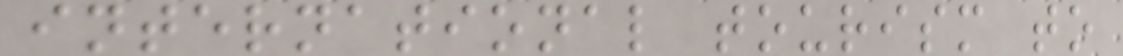international tourism to
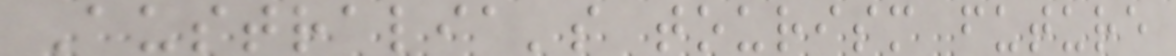Australia's tourism future
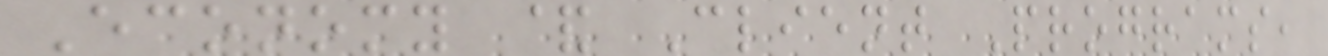Economy & Client Programs,
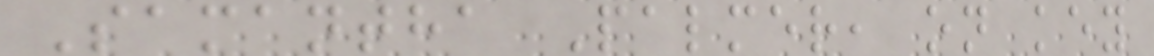Samantha Palmer, on key
